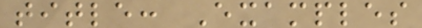title: Examples
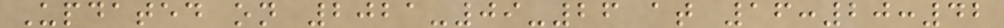Updated on 2021-09-26 at 16:20:42
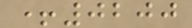+0200
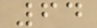64
